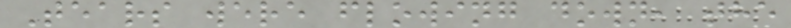Tears were flowing down, the
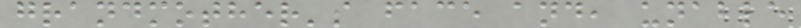grandmother's face and, unable
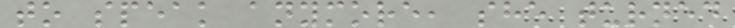to speak anymore, she turned
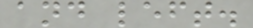and left.
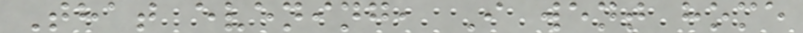That evening, I went home
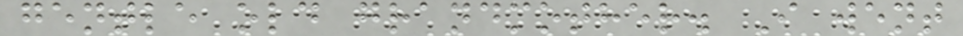gentle old grandmother. I went
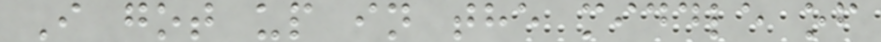I got up in the middle of
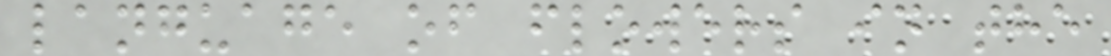language of flowers in the
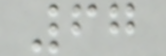67
